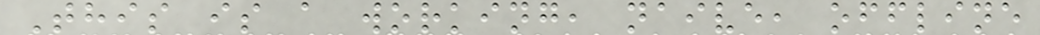This is a working, naive, offline
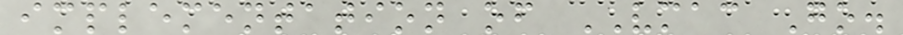implementation of VMAC Go.
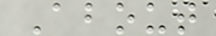About
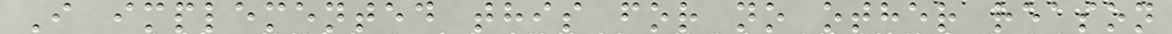I implemented this for no other reason
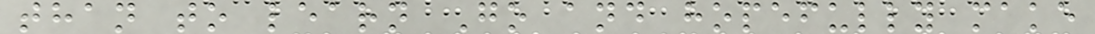than to learn Go and hopefully make
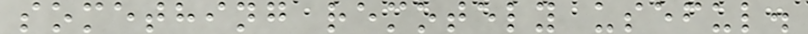something remotely useful.
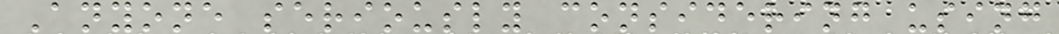Anyone seriously considering using
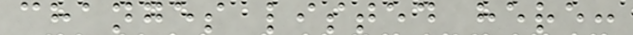changes listed here:
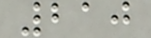210
